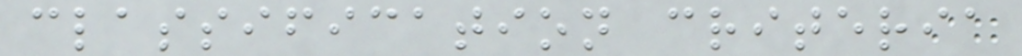classification criteria
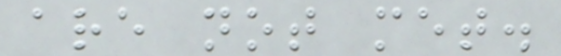are not met.
